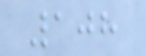108
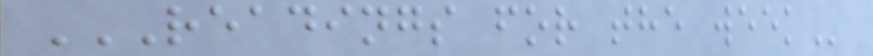READINGS FOR THE WEEK
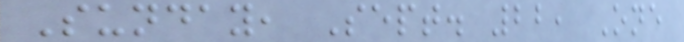Sunday, Sept. 22, One
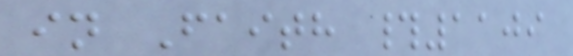in Faith #1109
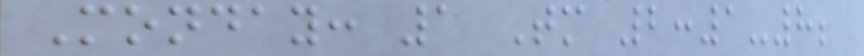Monday: 1 Tm 2:1-8;
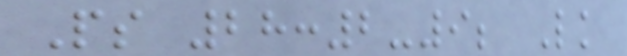Ps 28:2-9; Lk
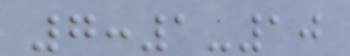7:1-10
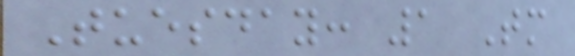Tuesday: 1 Tm
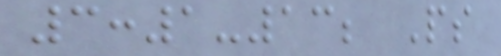3:1-13; Ps
